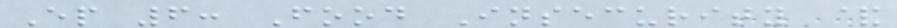Ep 6: Food Insecurity &
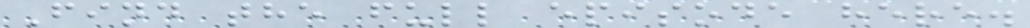Find the full episode here.
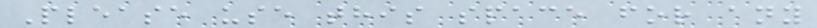Please use this space for any
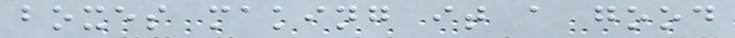boxes making it a good
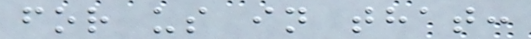for us in that:
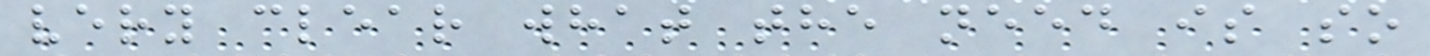very clear what the need is so
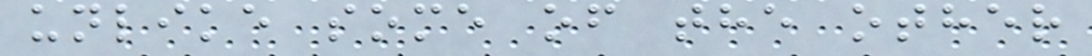unlike some of the other
